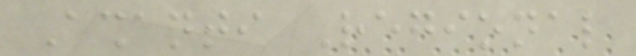Ashanti Regional
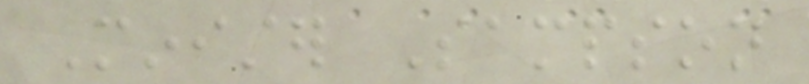Minister Sampson
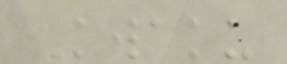Kwaku
